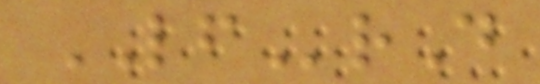LFrD
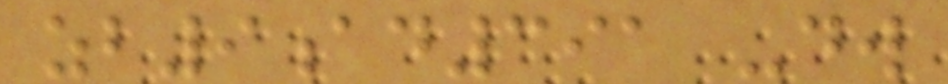zb9ad391 -dw
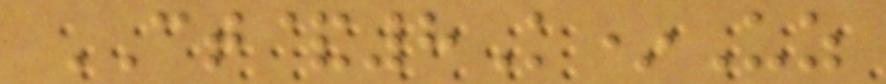CT&8K*Uz
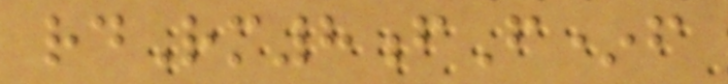rdRm8fF*f
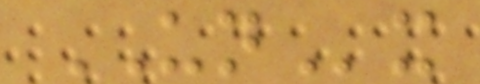UNx
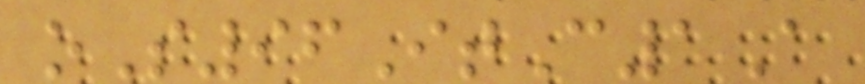oS96ItC1A
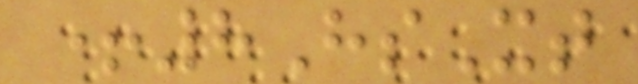+8HsXt
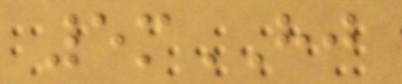5mHJ
